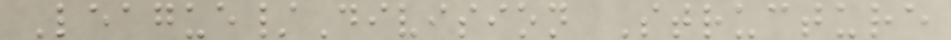League/Division Structure
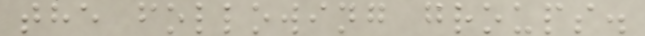the following groups.
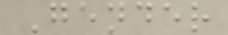Gender
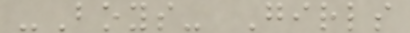-Boys- Girls
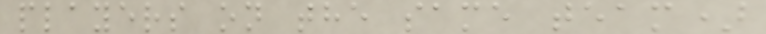players on the same team)
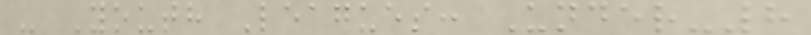- Youth Leagues: Under-8
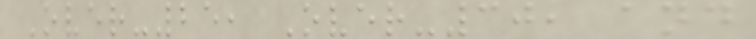Over-25, Over-30, and
